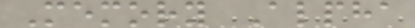Memory Alpha
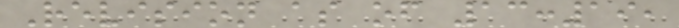Revision as of 13:19,
